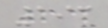193
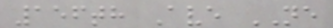156th Ave NE
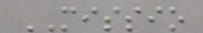MISSIO
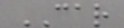CAR
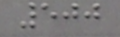500
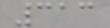313
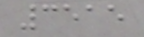3515
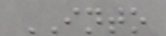INTO
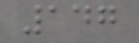147
